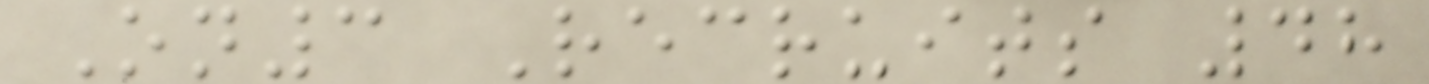On3 Recruits 48
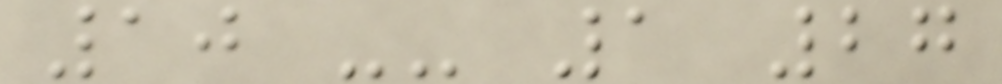10 -- 1 27
